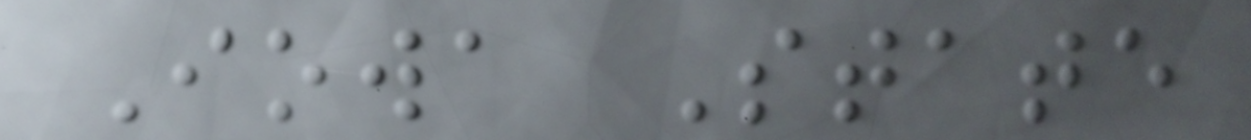Iowa State
